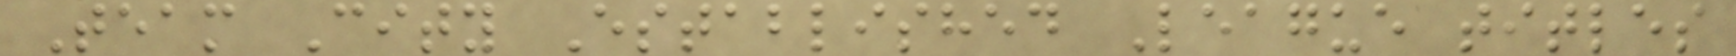Team City Established League titles
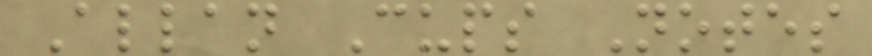Allan Cups Notes
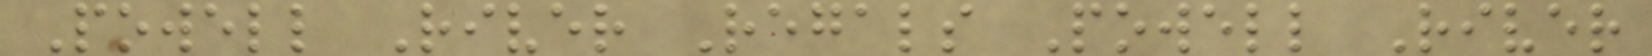Powell River Regals Powell River
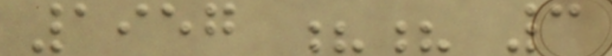1957 ?? 3
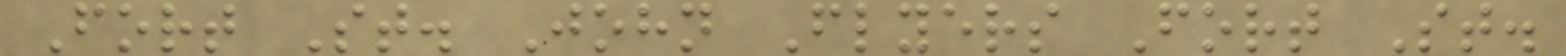Fort St. John Flyers Fort St.
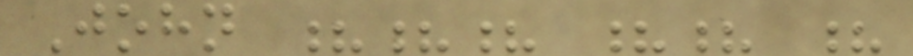John ??? ?? ?
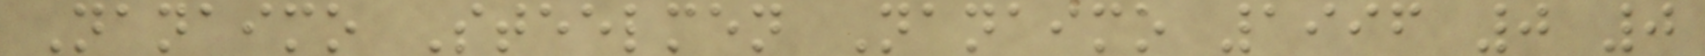Nanaimo Steelmen Nanaimo 1996 0 0
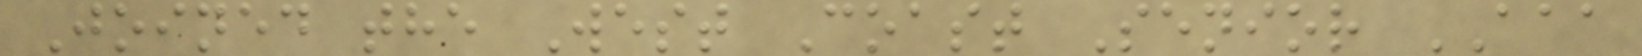Joined the West Coast Senior AAA
